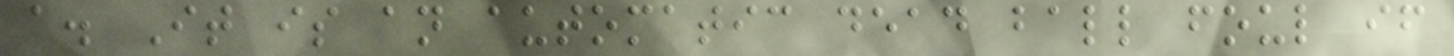a. It is an automatic dead ball foul if
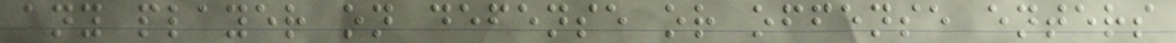any player on defense or offense enters
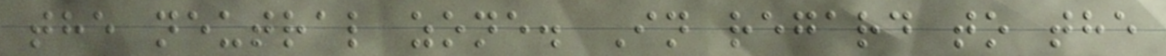the neutral zone. In regard to the
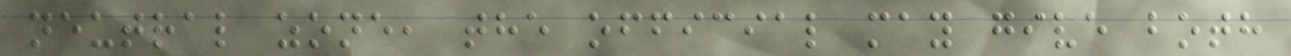neutral zone, the official may give both
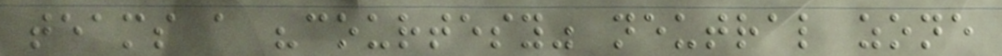teams a "courtesy" neutral zone
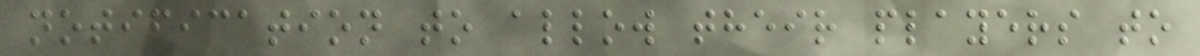notification to allow their players to
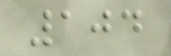104
